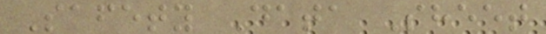Safety Data Sheet
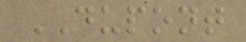DUPONT
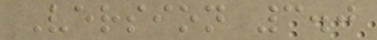Version 3.0
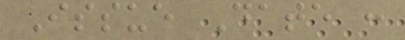Issue Date :
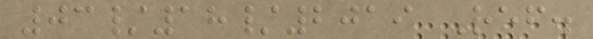03/18/2019 Ref.
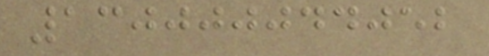130000044052
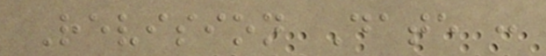Revision Date :
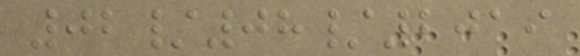02/08/2019
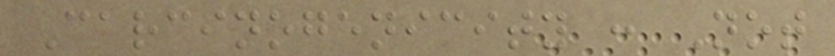Carcinogenicity : Not
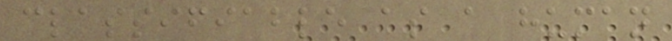classifiable as a human
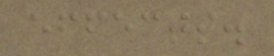effects.
